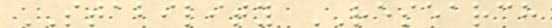STABILITY RESEARCH
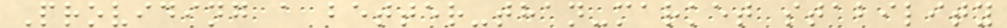Providing a better-than-market stability
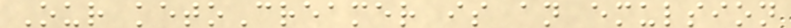Our ketoCreamer is an emulsion
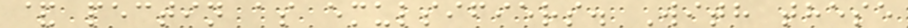& pectin as emulsifiers. With these
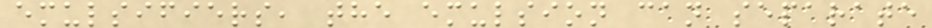emulsifiers, the emulsion can separate
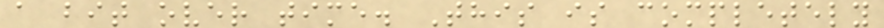a bit over time. This is completely
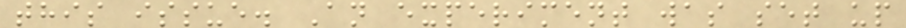this issue. An experiment was set up
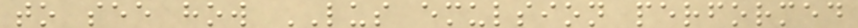to see how LUS emulsion performed
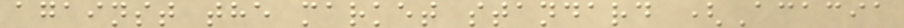against the market standard (Acacia
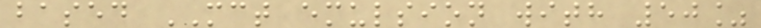based MCT emulsion with 50%
